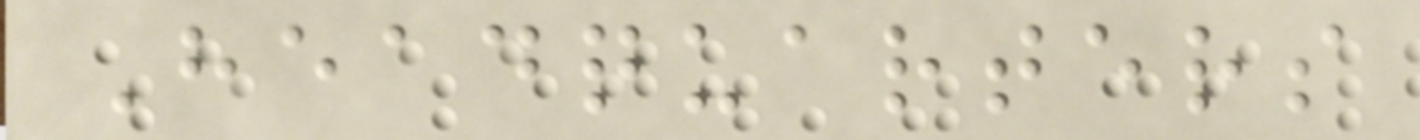Headquarters
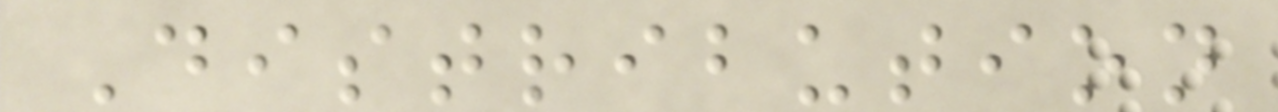Distribution
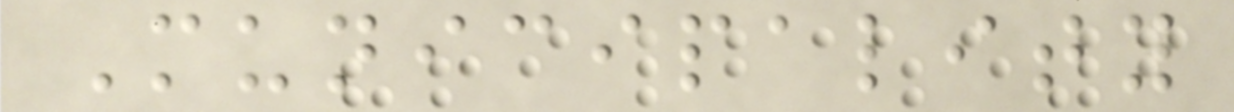Municipality
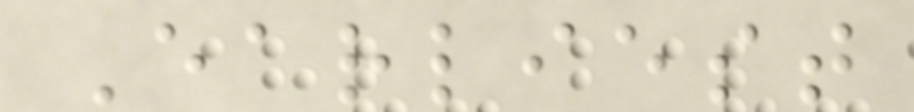Earliest
